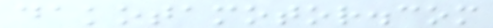dakotamotor.com
